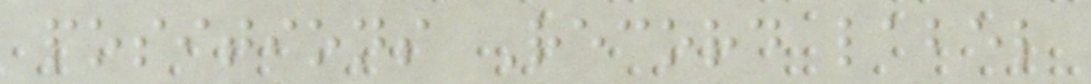positions Record label
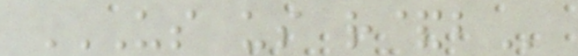US US R&B
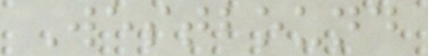Westbound
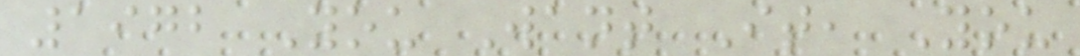1972 You Want It, You
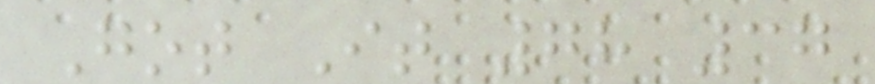Got It 78 37
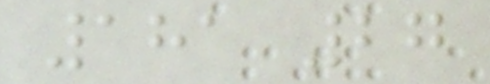181 27
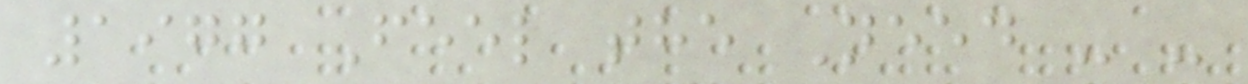1977 Feel the Need - -
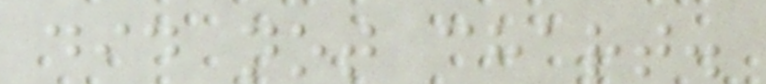did not chart.
